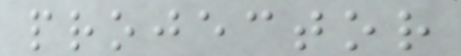projector
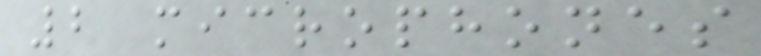2 microphones
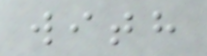with
